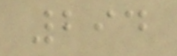294
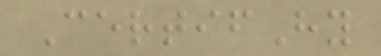CertifHy
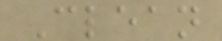Clean
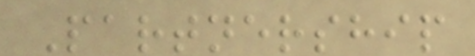Partnership
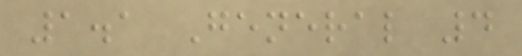1.1 General 4
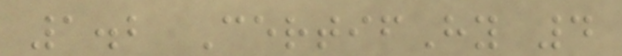1.2 CertifHy 4
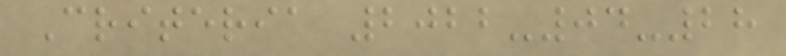Criteria 2022-04-28
